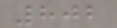802
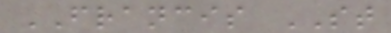FRANCIS ST
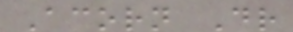Acorn Dr
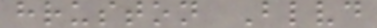hruston Blvd
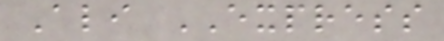Ali EXPRESS
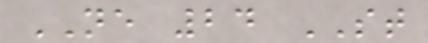NE 24 ST
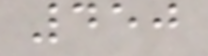450
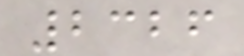2326
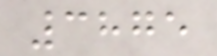3875
